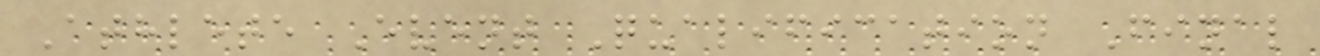Athlete Event Qualification Final
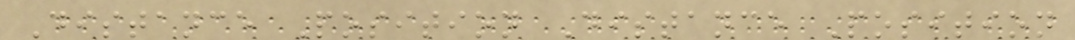Distance Position Distance Position
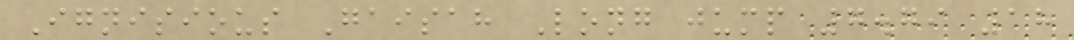Ignisious Gaisah Long jump 7.79 18
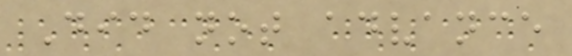Did not advance
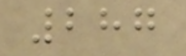287
